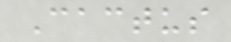Cactus
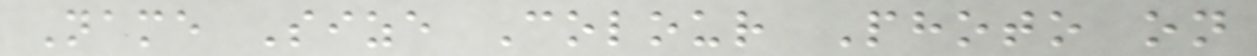Name Size Colour Photo on
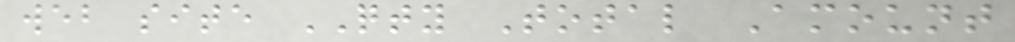web site QTY Total Amount
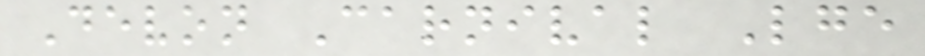Devon Carnival Lge
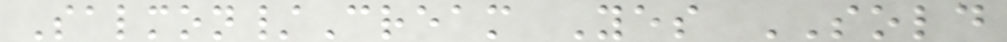Salmon/Cream Yes SOLD
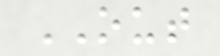OUT
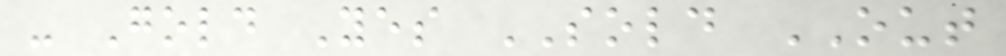- Gold Yes SOLD OUT
